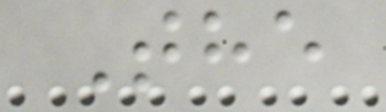The
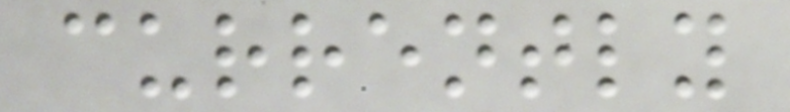currently
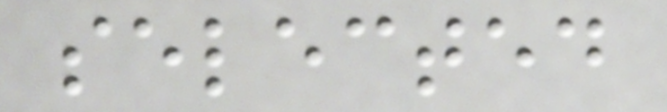selected
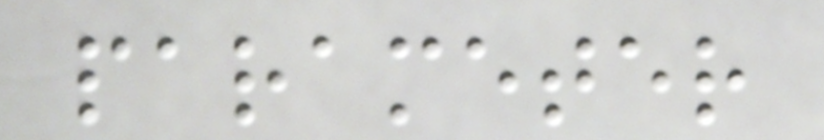parameter
